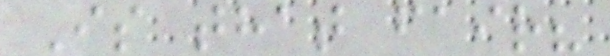Is that fair?
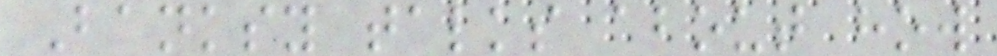Banksy talks about how
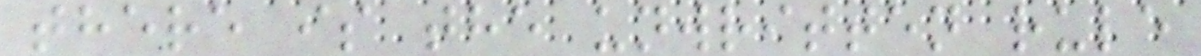there is the unwritten rule
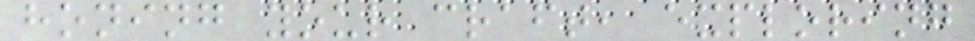honing your craft, exploring
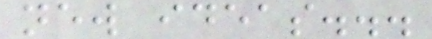new ideas...
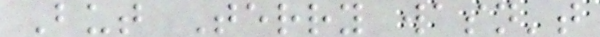But Terry wasn't
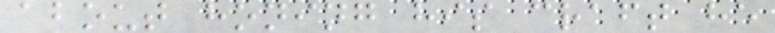about honing his craft he
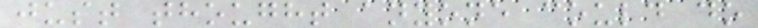just thought anyone could do
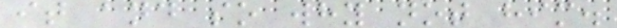it and so why not him.
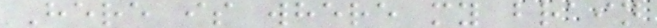Here is where my brain
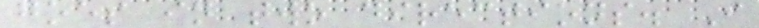goes in two directions. I
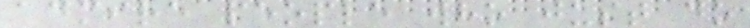admire people who just do
